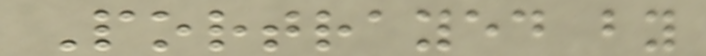Portrayed by
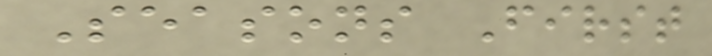Seasons First
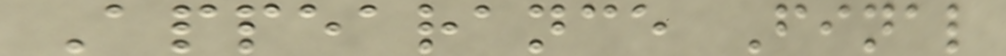Appearance Final
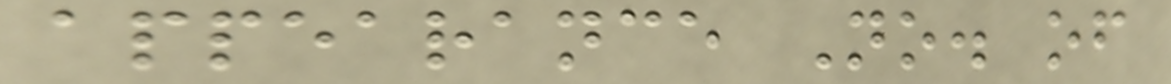appearance No. of
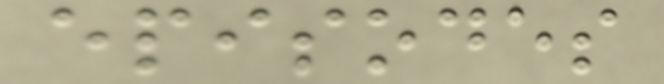episodes
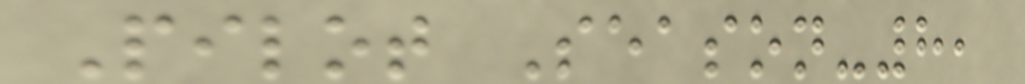Pilot Season-8,
